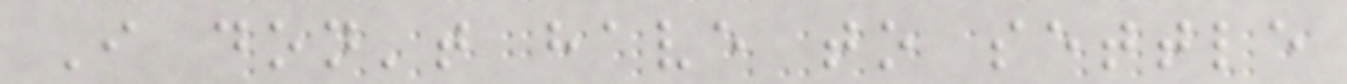I don't have to settle
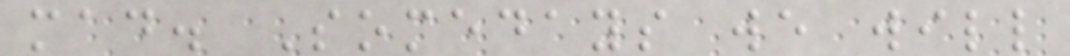mad. Somedays we will
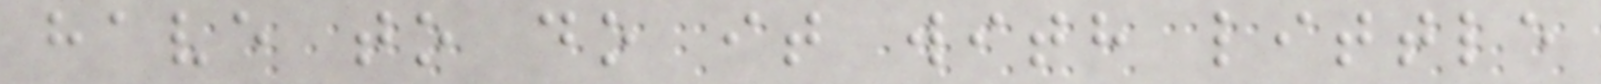have to do it with little
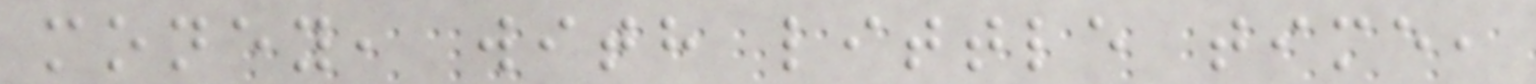money, with little time,
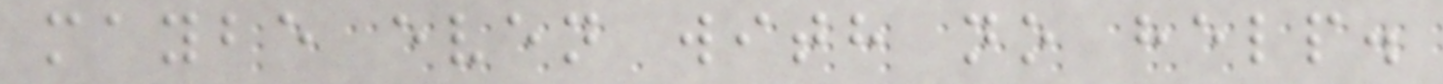maybe even with no help.
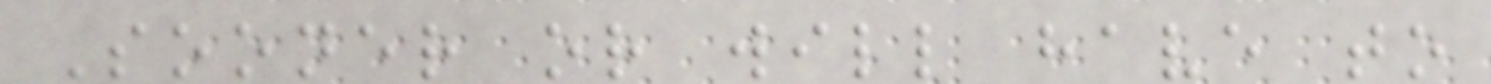Sooner or will have to
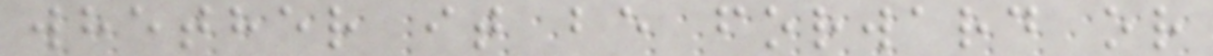whether it be forward or
